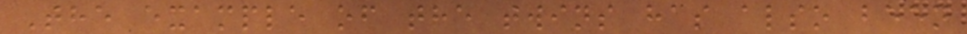The example of the twins has also been
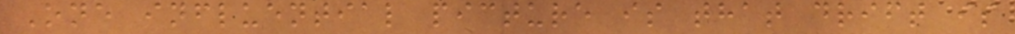One influential picture is that drift is
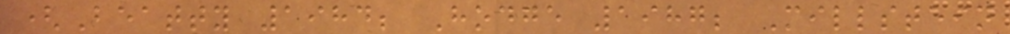(Beatty 1984; Hodge 1987; Millstein
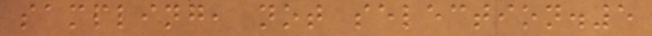sampling, not selection.5
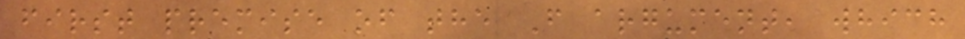first premise of the F argument, which
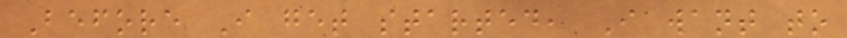Before I get started, I want to
